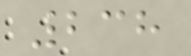238
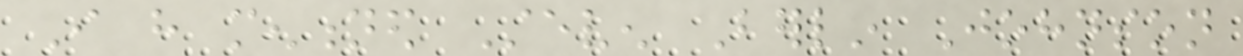I have mentioned Steven Berlin Johnson
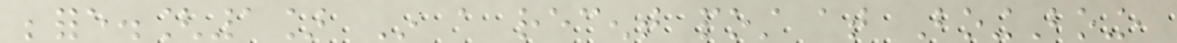before.[1] In a recent post at BoingBoing,
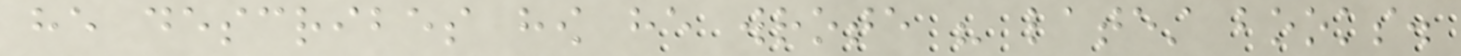he describes how he wrote his latest books.
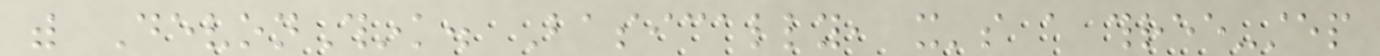with DevonThink. Basically, it's a three-step
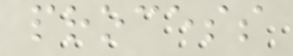process
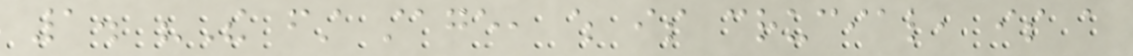1. "The first stage, which is crucial, is a
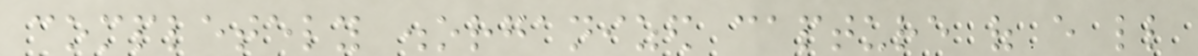completely disorganized capture of every little
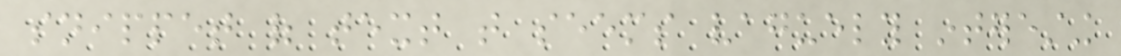snippet of text that seems vaguely interesting
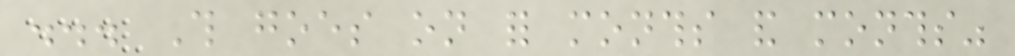... This goes on for months and months"
